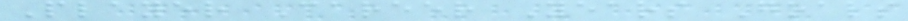Player Career Years Goals
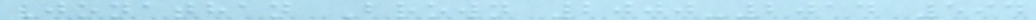Jonathan Brown 2000-2014 594
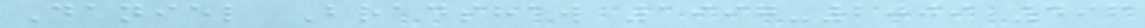Daniel Bradshaw 1997-2009 496
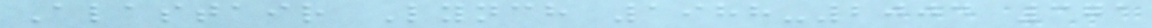Alastair Lynch 1988-2004 371
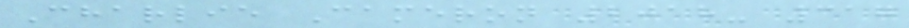Charlie Cameron 2018- 317
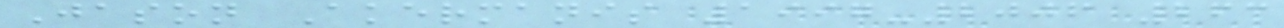Jason Akermanis 1997-2006 263
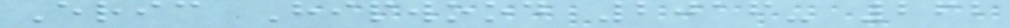Eric Hipwood 2016- 262
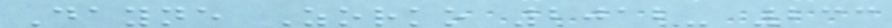Dayne Zorko 2012- 233
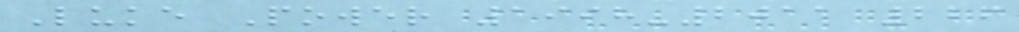Luke Power 1998-2011 226
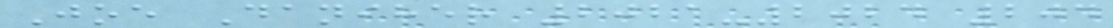Joe Daniher 2021-2024 204
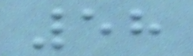58
